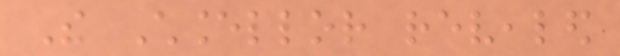The Chancellor revealed
